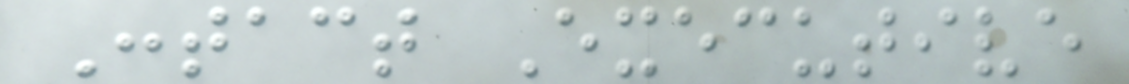Contact Executive
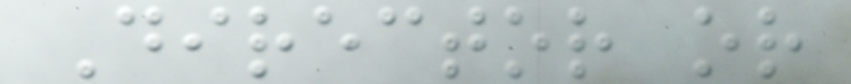Director or
